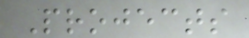Projects
